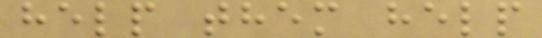help them help
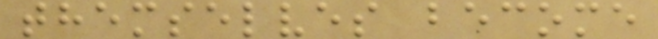themselves become
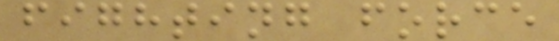fighting force
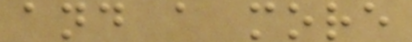and a more
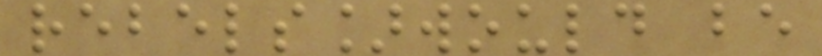rebels]would be
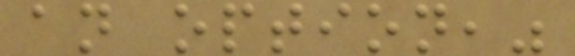an option,"
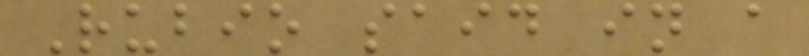Rubio said in a
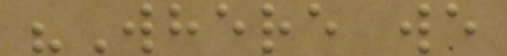"Where we
